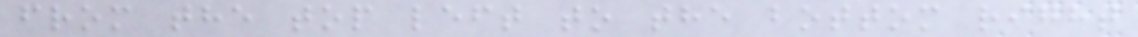from the top left to the bottom right
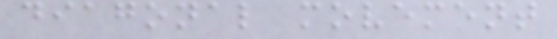diagonal movement
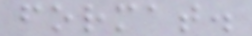format.
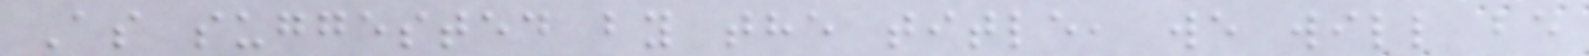As suggested by the title, we will be
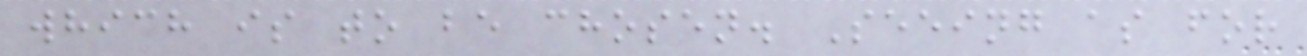which is to be chosen. Seeing as for
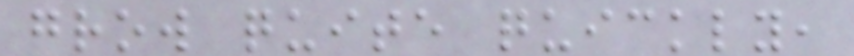grow quite quickly,
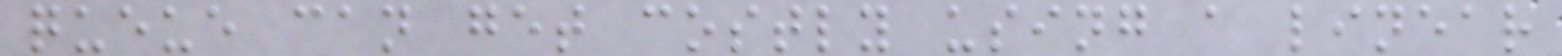queue can get costly using a linear
